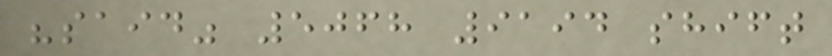"said" 5068 9194 shift
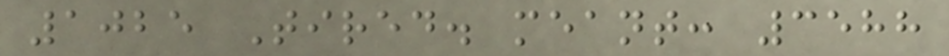1025 Tired. meant: 3588
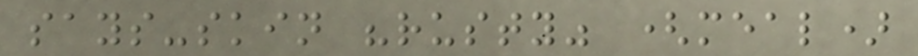says-skin "rusty" (meal)
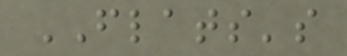FLATS's
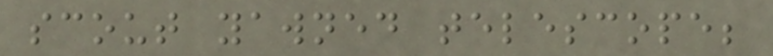scout yawned telescope;
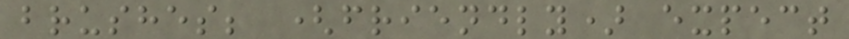brushes; (friendly) expect
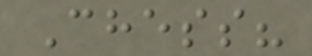Chess?
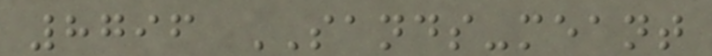8796 SANDS-meant
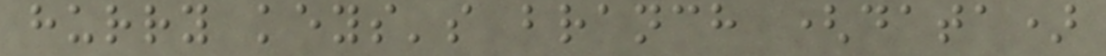hurry keys's branch (data)
